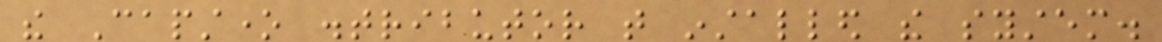the Capstone distributor that installed the system.
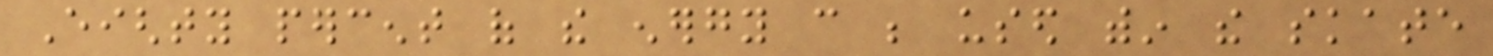Eighty percent of the energy can be used within the skate
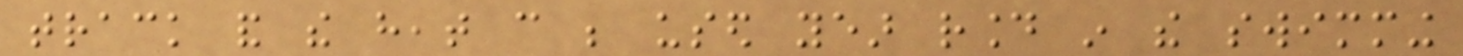track and the heat can be used year round in the swimming
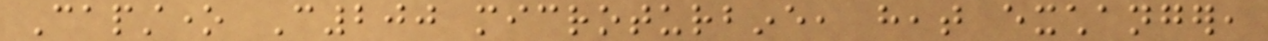Capstone C200 microturbine, heat exchanger,
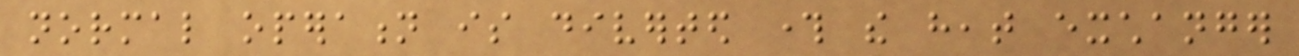normal operation is diverted through the heat exchanger
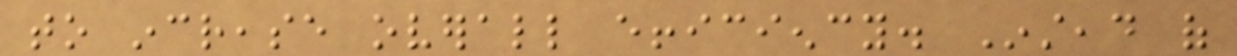to increase overall efficiency. Instead of
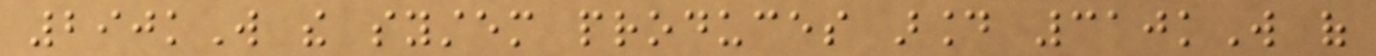290kW the system produces around 310kW of
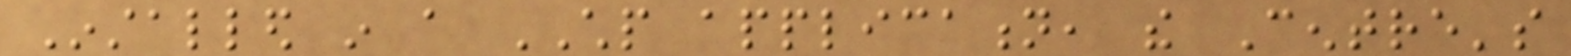Installed in a CHP application, the Centre's
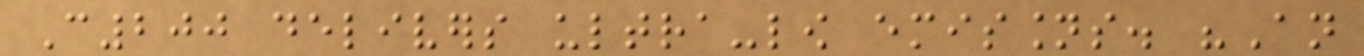C200 delivers ultra-low emissions. "An
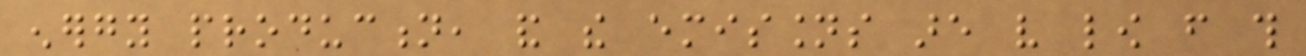energy production, and the emissions are very low from this
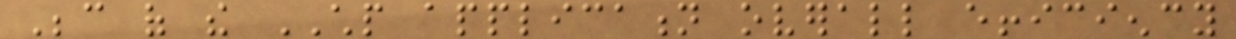Because of the CHP application overall efficiency
